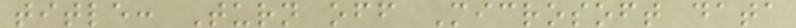title: Turn off Microsoft data
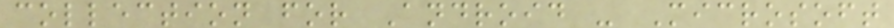collection for Android - Microsoft
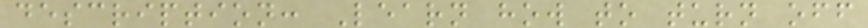description: Learn how to turn off
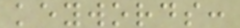keywords:
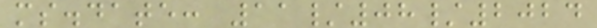ms.date: 11/08/2024
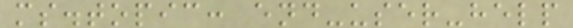ms.topic: end-user-help
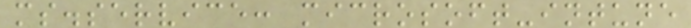ms.service: microsoft-intune
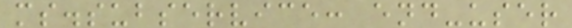ms.subservice: end-user
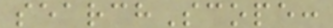searchScope:
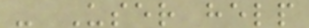- User help
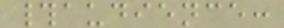#audience:
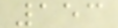153
